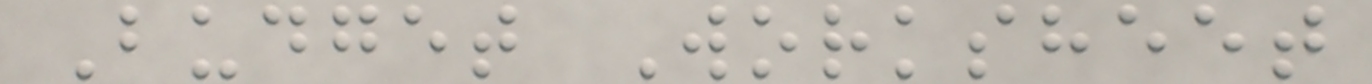Budget Worksheet
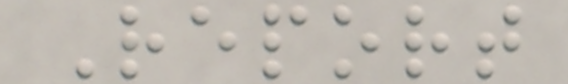Report
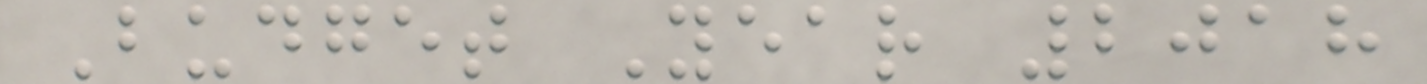Budget Year 2018
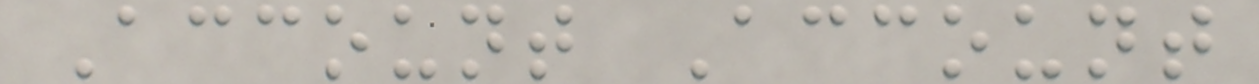Account Account
